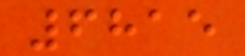6815
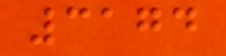3174
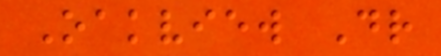Oakview Dr
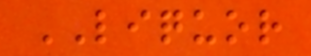LIQUOR
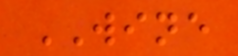WINE
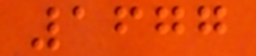1677
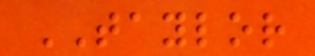TAYLOR
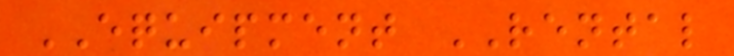EQUIPMENT RENTAL
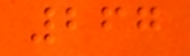267
